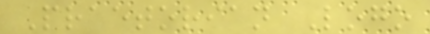Praetorian Logo
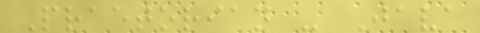Praetorian - Java
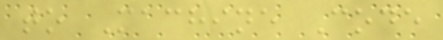to Machine Code
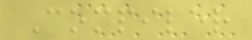Compiler
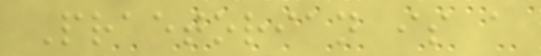Praetorian is a
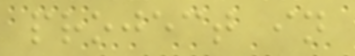project in
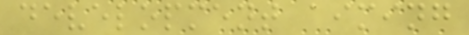development aiming
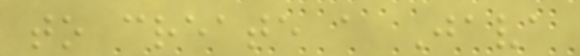to create a Java
